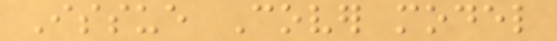Issue Cover model
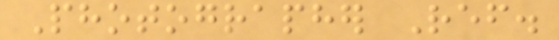Photographer Ref.
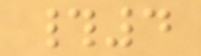#4
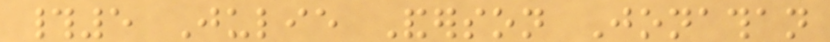#5 Julie Anderson Jonathan
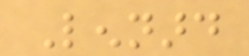Lennard
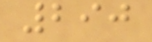290
